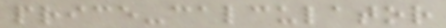price-calculator
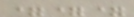===
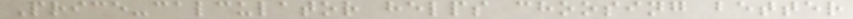Price-calculator helps choosing better
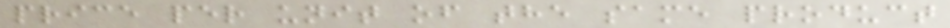price per unit of the same product
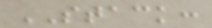STACK:
